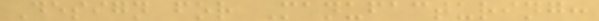Design for Manufacturing:
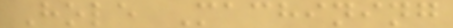Hole Machining
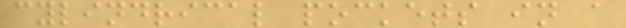cylindrical pockets in a
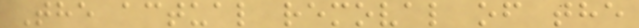The actual removal of the
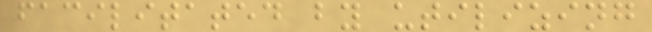facilitated by utilizing
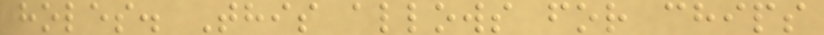holes. This allows for chips
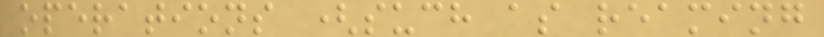operations (such as reaming
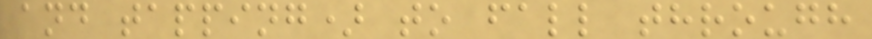and tapping) to fall through
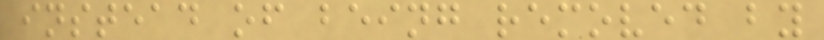instead of being removed by
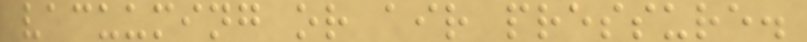vacuuming or air pressure.
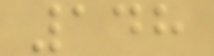148
